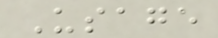Usage
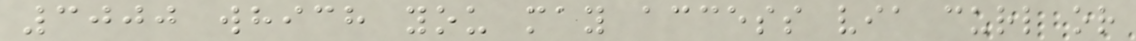3000 which you may access via curl or
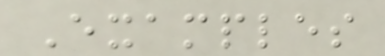Examples
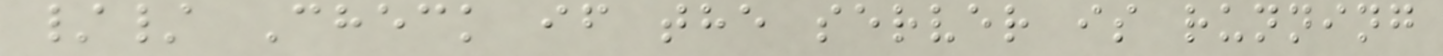// Check if the server is running
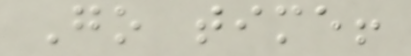Go time!
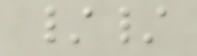//
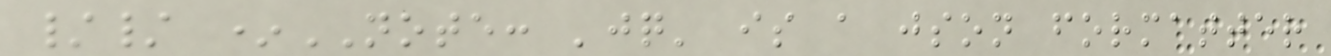// *NOTE: 'jq' is a json formatter
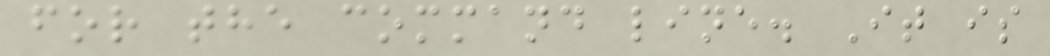for the command line. It is
